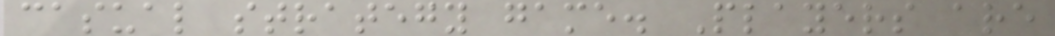casual strategy game. Players are
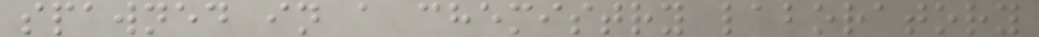spawned in a chemistry laboratory
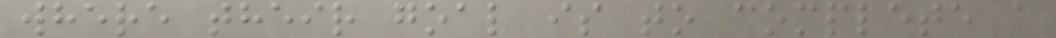where their goal is to complete a
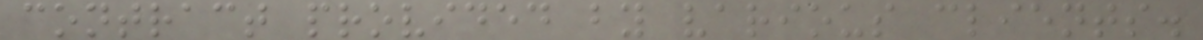contract provided by various clients.
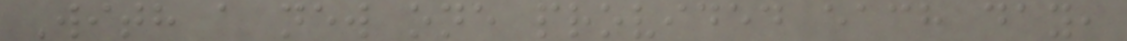With a new one provided each day,
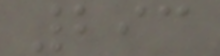293
